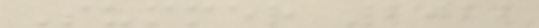Summer 2022
